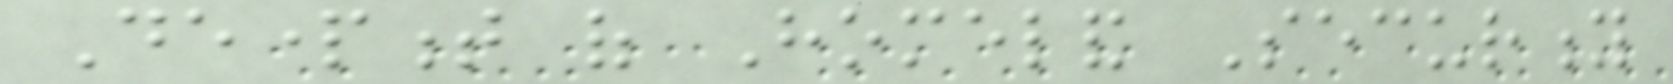Department of Homeland Security
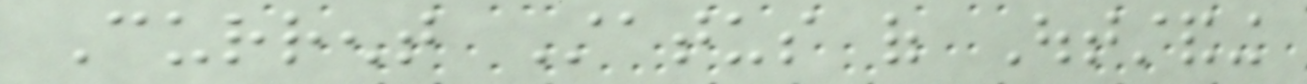Current Status of Outstanding
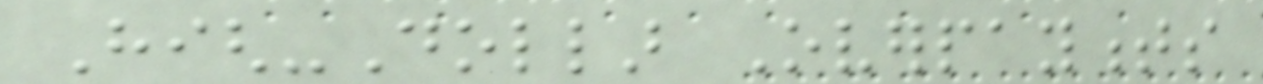High-Dollar Overpayments
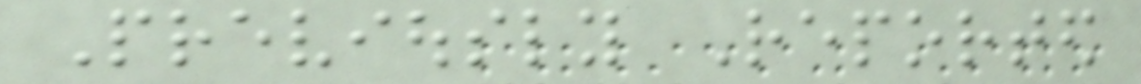Previously Reported
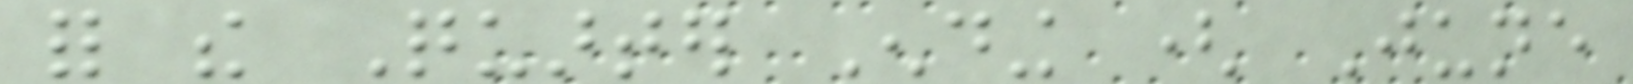for the Quarter Ending ( June
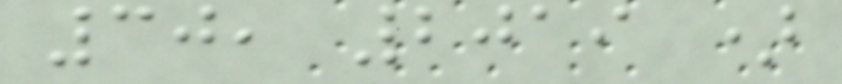30, 2019 )
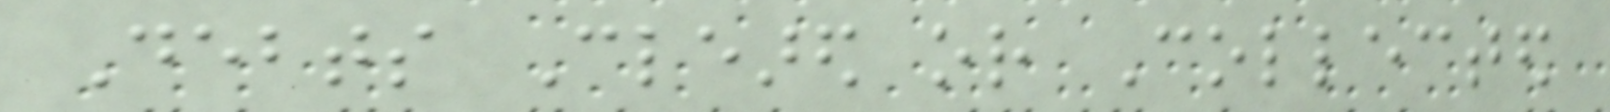Debts Cleared or Collected
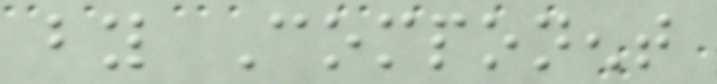by Component
